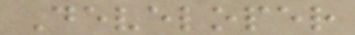Developer
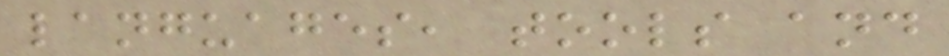languages, tools and
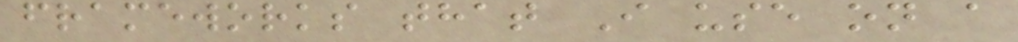frameworks that I use on a
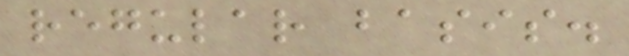regular basis.
